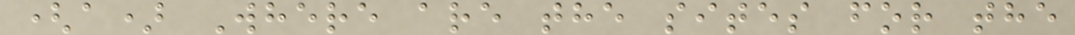(a) Where are the sites for the
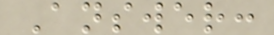Answer:
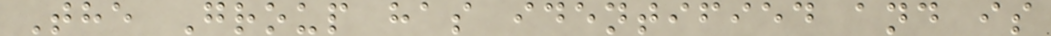The Group has identified and is
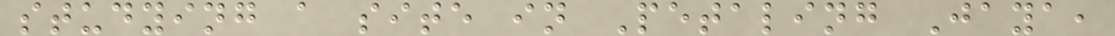studying a site in Petaling Jaya,
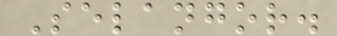Selangor.
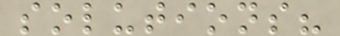solutions?
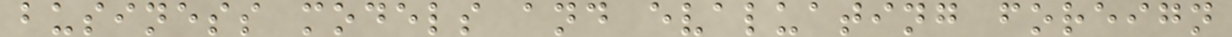business models and evaluating foreign
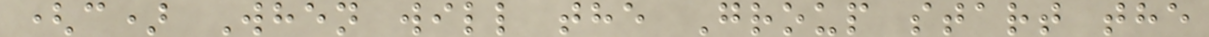(c) When will the Group start the
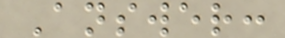Answer:
